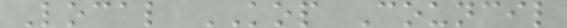Local KOP Council
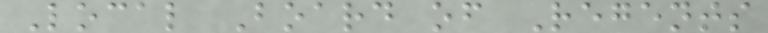Local Board of Regents
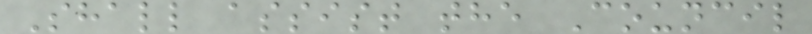Shall assist the Council
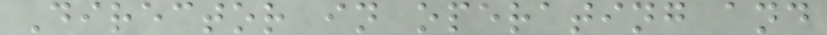Director in operating and
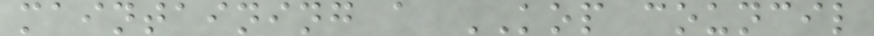maintaining a KOP council
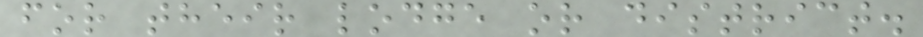for their lodge or district.
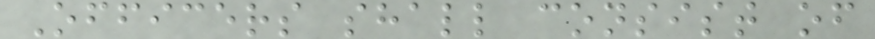Officers shall consist of
